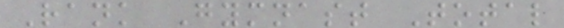Rank Gymnast Total
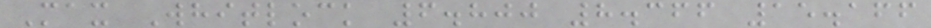Max Whitlock 6.800 8.366 15.166
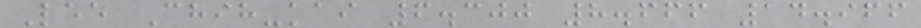Lee Chih-kai 6.300 8.666 14.966
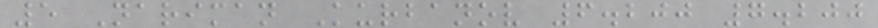5 Nariman Kurbanov 6.200 7.200
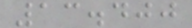13.400
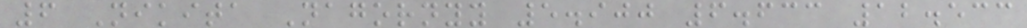6 Nikita Nagornyy 5.900 6.633 12.533
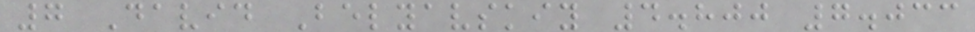7 David Belyavskiy 4.800 7.033
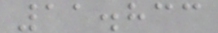11.833
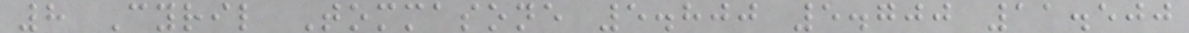8 Cyril Tommasone 5.800 5.700 11.500
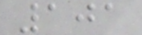101
